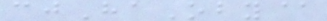cjHaOby@
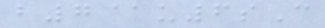b7@u6sC
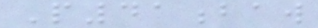P41baw
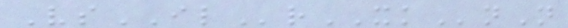VsILrXKnN
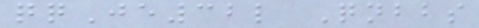qqJe32l Qnbbs
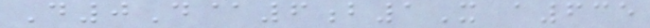D0D@6b1X a635
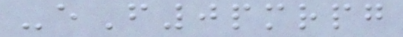-eF0pmrpg
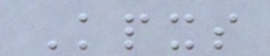Kpxs
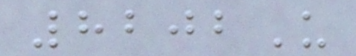8202U
